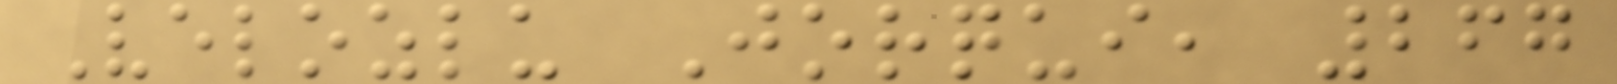Velozlu Jorqui, 267
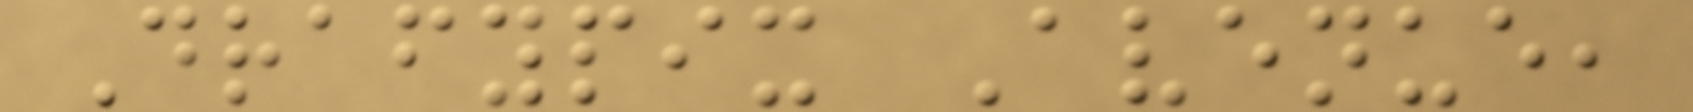Drafypix Avenue,
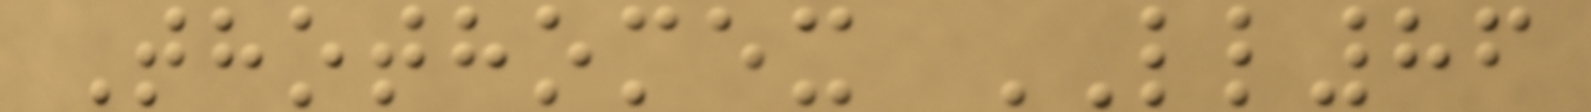Thothomex LL86
